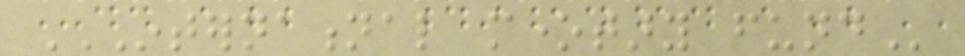INTERNATIONAL MONETARY FUND
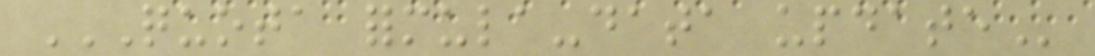QUOTA FORMULA-DATA UPDATE
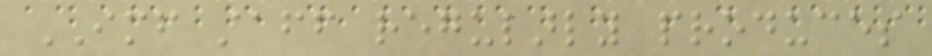IMF staff regularly produces
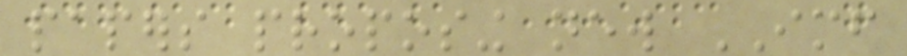papers proposing new IMF
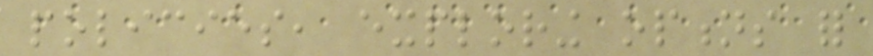policies, exploring options for
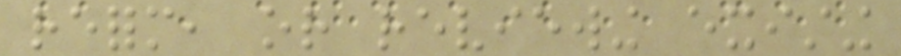reform, or reviewing existing
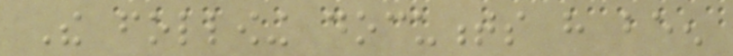The following documents have been
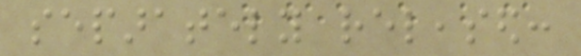separately released:
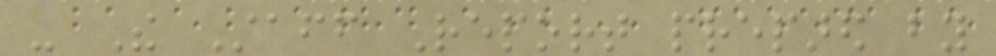- The Staff Report prepared by
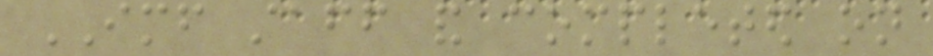IMF staff and completed on
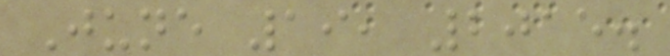June 19, 2015.
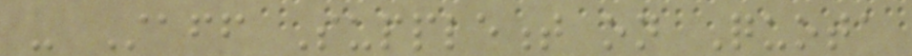- Staff Supplement on Quota
